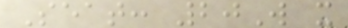Seat: 20W x
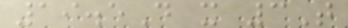19.5D x 3T
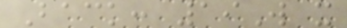Back: 19W x
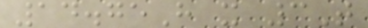14.75H x 3T
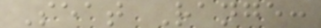Seat Range:
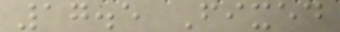17.5 Fixed
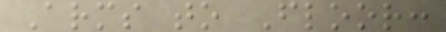Arms to Floor:
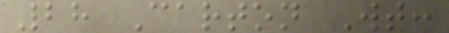28 Carton Wt:
